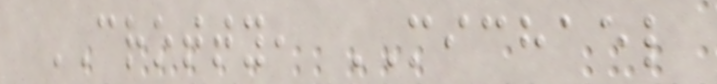CROTTY, MICHAEL
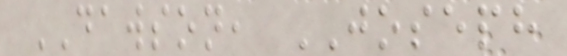DAWSON, JOSEPH
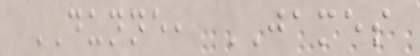DUNNE, JAMES
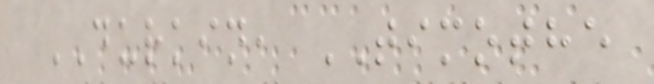DURKIN, TIMOTHE
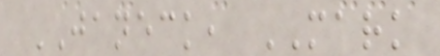JANECK, MARK
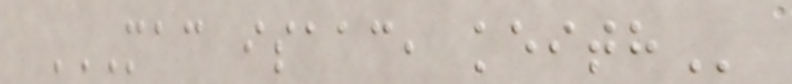MAC ISAAC, KEITH
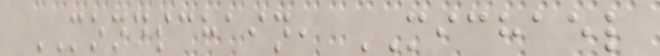MONDSCHAIN, MICHAEL
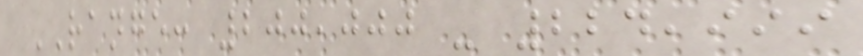RANGE: 200,000 - 224,999
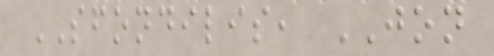SFONDILIS, JON
